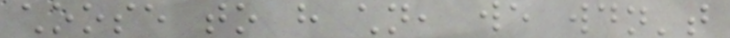choose to have children, we wouldn't
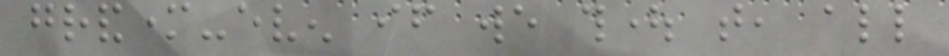grandmother-even if we thought that, all
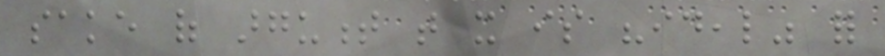sake of argument that it is "ideal" for
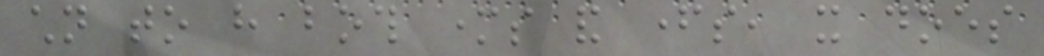children to have both mothers and fathers, it does
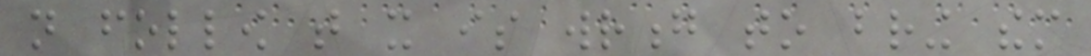not follow that it is wrong to bring them
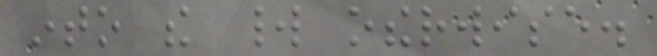into the world otherwise.
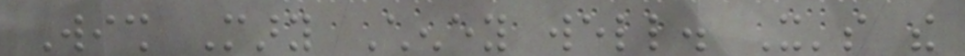Wish Mary Cheney well. It's the
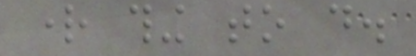right thing to do.
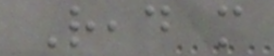Read more
